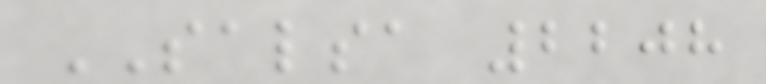SALSA 2208
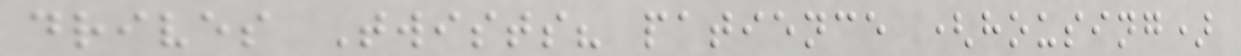drives Twists? patience (housing)
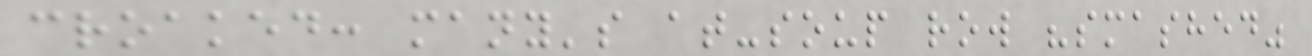croaked: many's at-soup row "smashed"
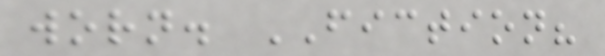worn. FICTION?
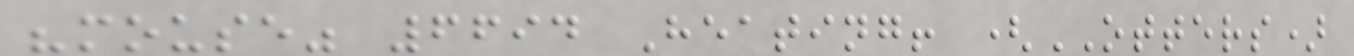"mouse" 6694 Heating! (OTTERS)
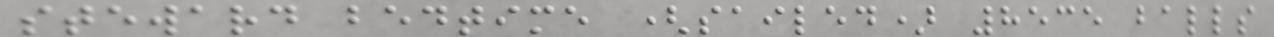steward bedtime (sailed) 8535 balls
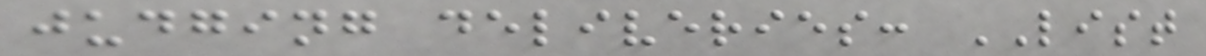judging deliveries: LIST
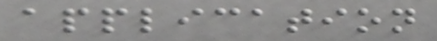application
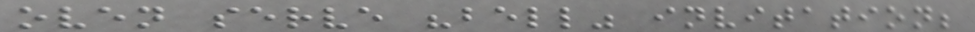oven serve "bell" invitation;
